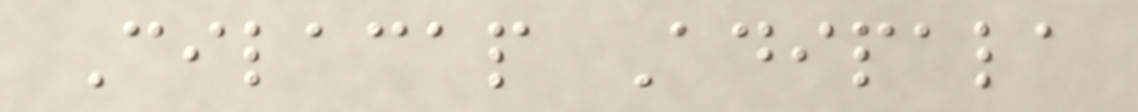Cilacap Adipala
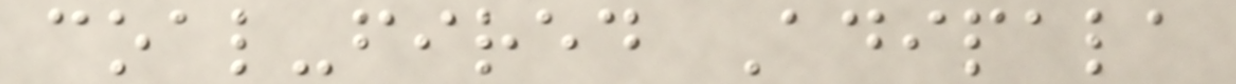coal-fired Adipala
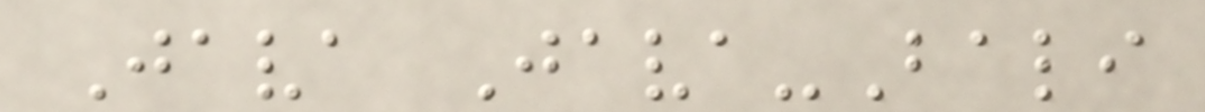Java Java-Bali
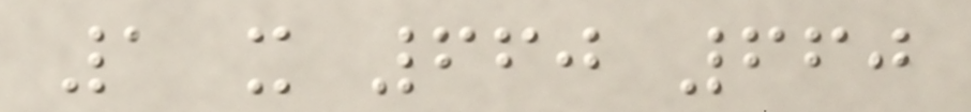1 x 660 660
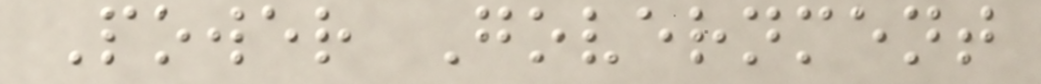Power Government
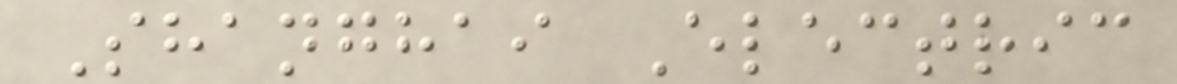Shanghai Electric
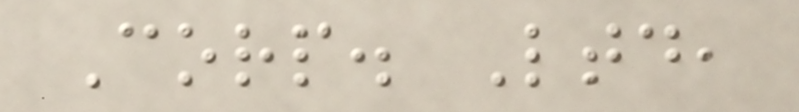Corp. Ltd,
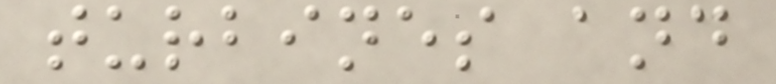turbines and
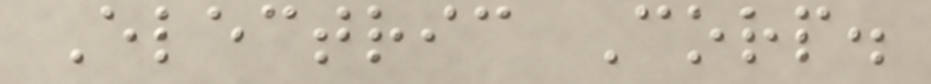Electric Corp.
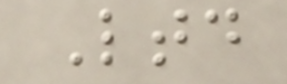Ltd
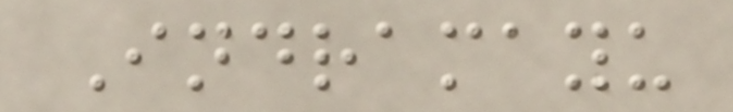Indramayu
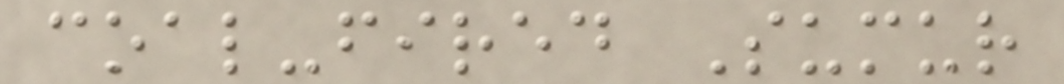coal-fired Sumur
